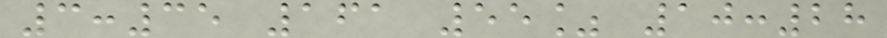3:35 161 55% 10:28
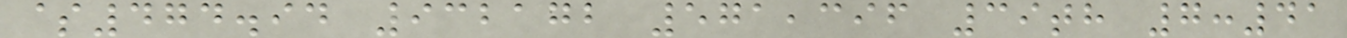$474.94 932172 571,396 39th 7:41
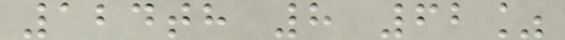124th 8 62%
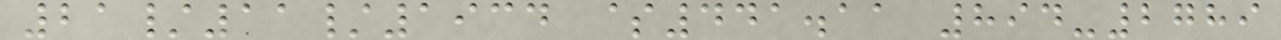21/11/1934 $441.11 894-2789
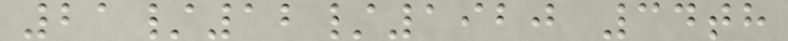21/12/1920 34th
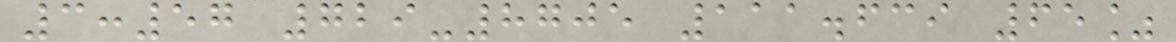3:57 729-8705 111.639 65%
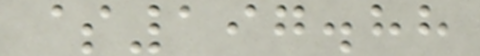$197.88
